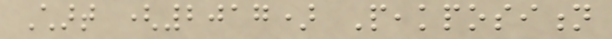Chart (2017) Peakposition
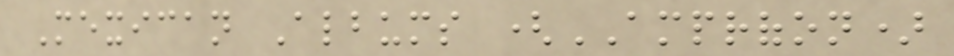Mexican Albums (AMPROFON)
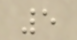5
